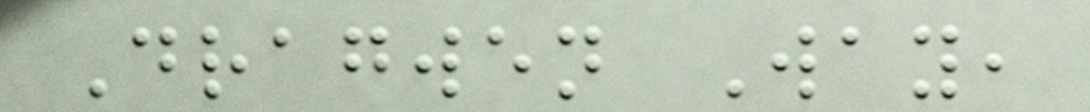Dragwen Way,
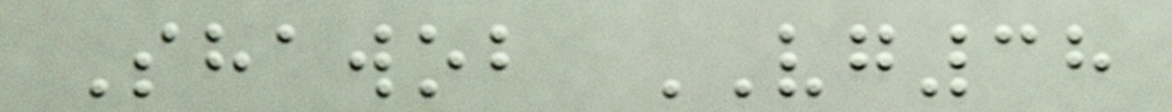Shawob VG38
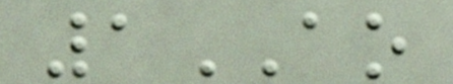1AO
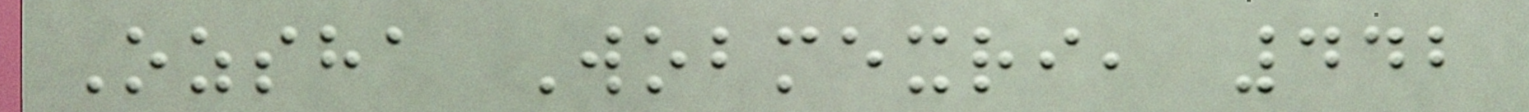Ozsha Wobmexri, 442
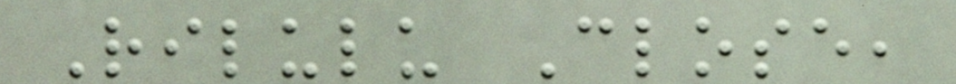Rilulu Close,
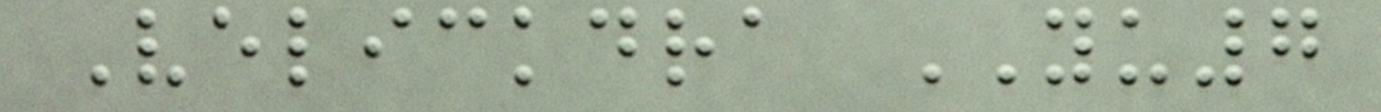Velickdra YU7
